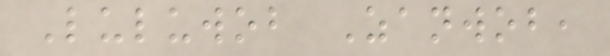Luluwob Zanwob,
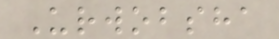Urwobsha
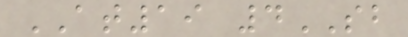AT19 4SB
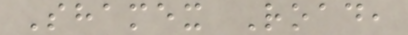Shamex Road,
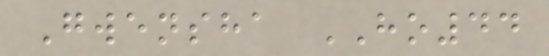Gwensha HO44
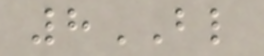8BL
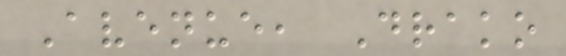Avenue, Drako
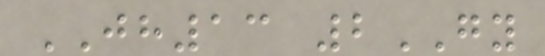JH13 2GY
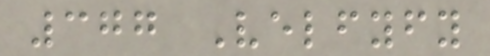377 Velfyfy
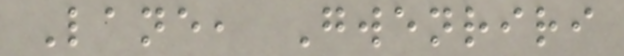Lane, Gwenriri
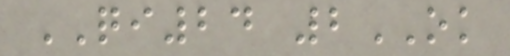QI24 2OK
